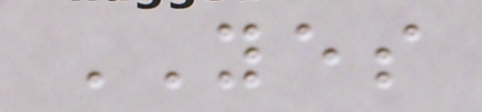YES
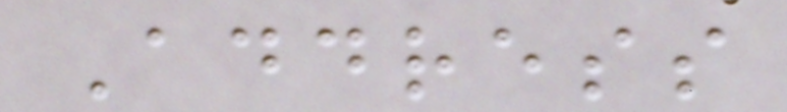Address
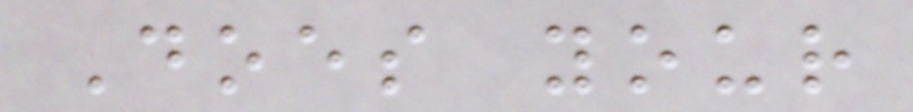Does your
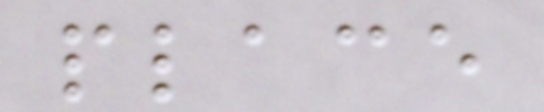place
